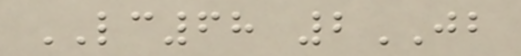LC68 2JB
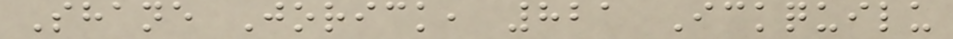Shane Jorick, 821 Ickquilu
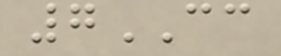7CC
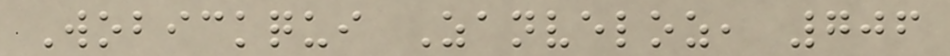Wobickqui Zanveloz, 706
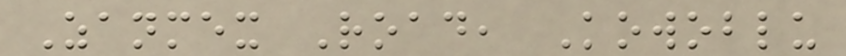Zanmex Road, Kowoblu
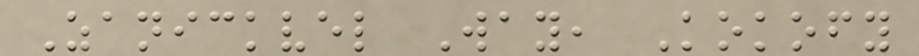Zanickvel Way, Kokofy
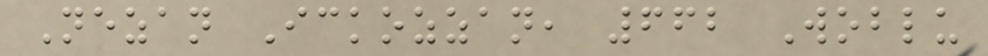Nezan Ickozzan, 662 Woblu
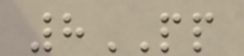8PP
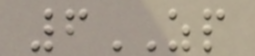6ZP
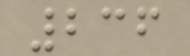236
